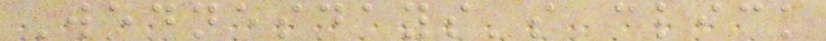Wednesdays's click
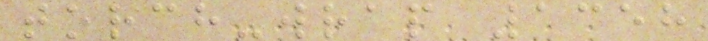torch-wrap 1358
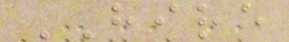HIRE
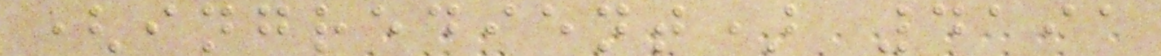(ingredient) 4191
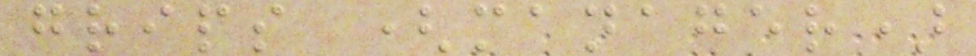grips (manager)
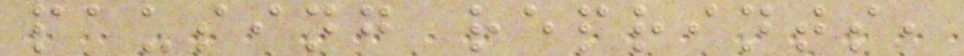pausing reprints,
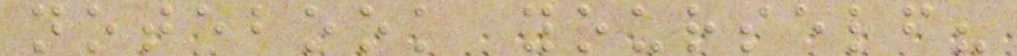notebook yourself?
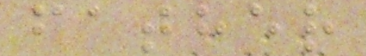father
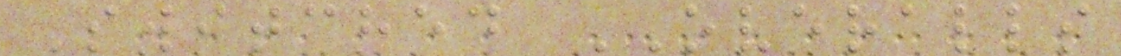Switched OVERALLS
